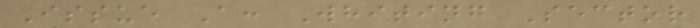Issue A: Whiting Sector
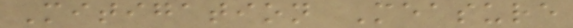Mitigation Measure
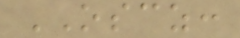OSCZ:
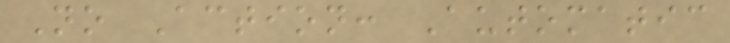No Action: Automatic
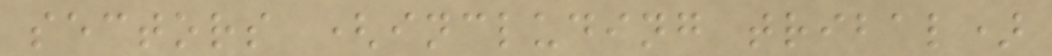sectors (including tribal)
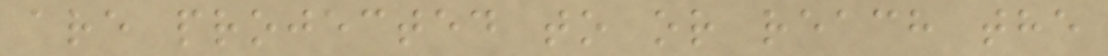are projected to or reach the
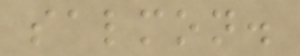salmon.
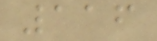116
